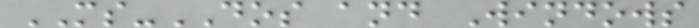MS-DOS and Windows
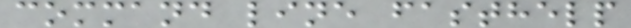command line fasthelp
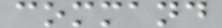command
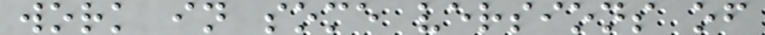work in some versions of
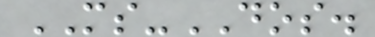MS-DOS.
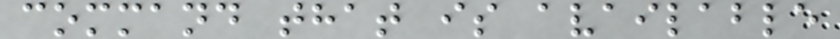command that is available
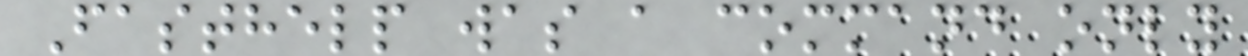Fasthelp was a command only
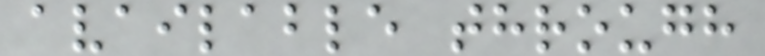available through
